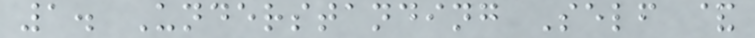1. Understanding Self &
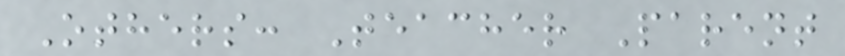Others: Teacher Parent
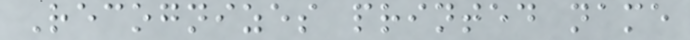Recognizes printed name
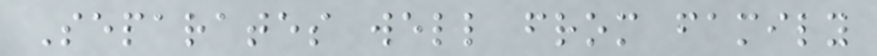Separates well from family
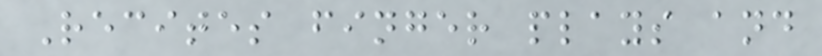Recites finger plays and
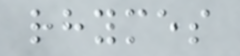rhymes
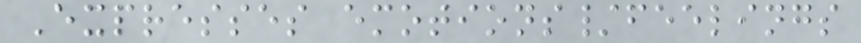Expresses emotions/feelings
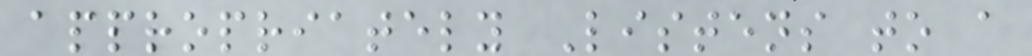appropriately Listens to a
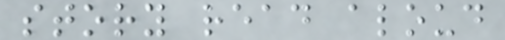story read aloud
